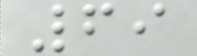69
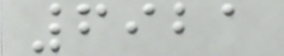6921
